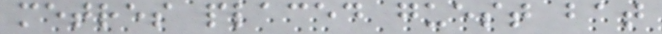metres placed guest bat
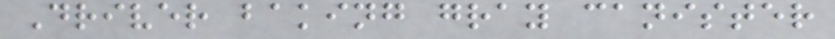Driver baking gray canister
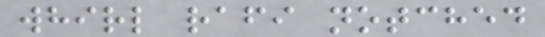whirl rafi notched
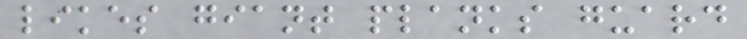likes giant planks guard
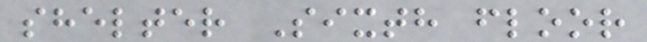shelter Sixth floor
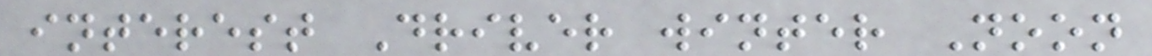interest Driver winter Noon
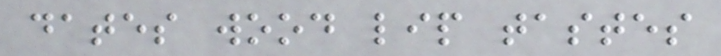dates wood lip tastes
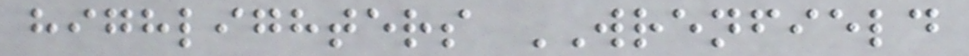highlighters WRENFIELD
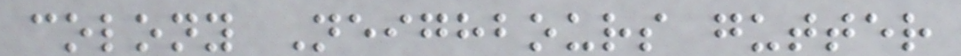colony Neighbours gutter
